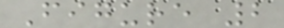Figure 2
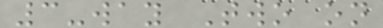3-way Two on
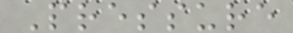Pressure
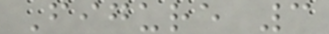Figure 3
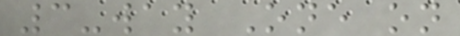3-way One on
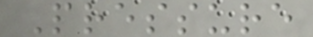Pressure
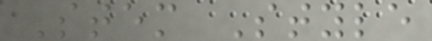Stem Style
